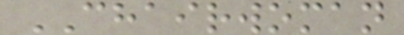CHAIRWOMAN
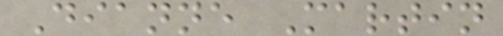Dianne Martin
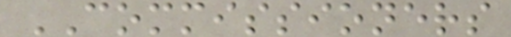COMMISSIONERS
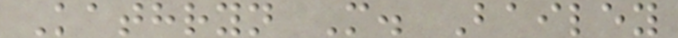Kathryn M. Bailey
